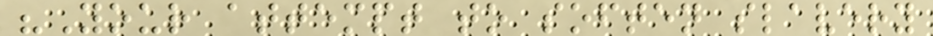"Your attempt to soften slavery
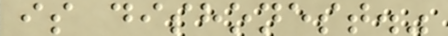is dishonest."
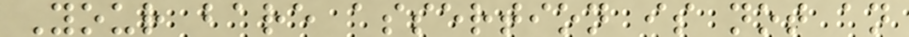Your bare assertion is not an
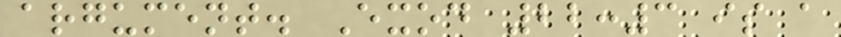argument. Exod 22:3 is a
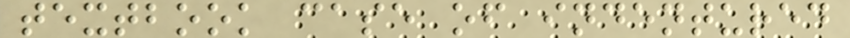textbook case of indentured
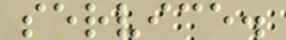service.
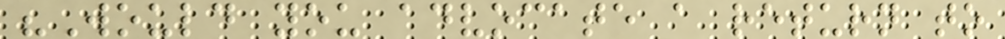"Would you advocate a return to
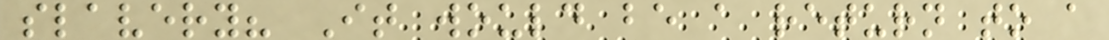slavery? It would be a return to a
